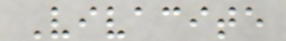Vivacite
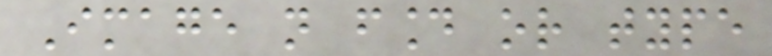Image not found or type
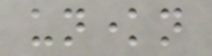unknown
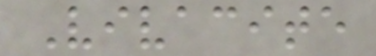Vivacite
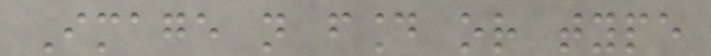Image not found or type
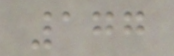177
